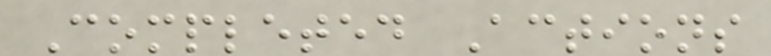Completed Actions
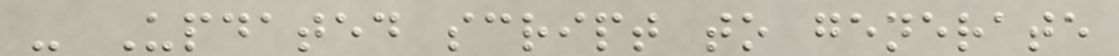- Updated script to generate
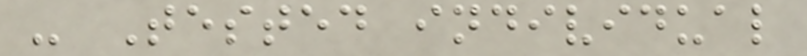- Tested individual
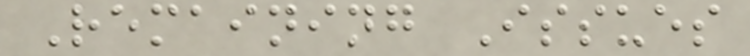Remaining Issues
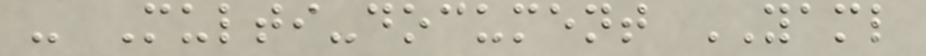- Multi-document YAML
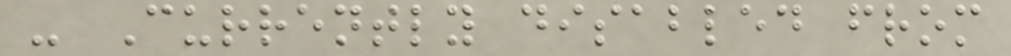- Currently disabled from
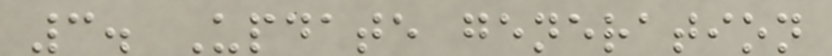3. Update generation
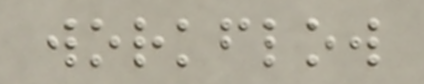workflow
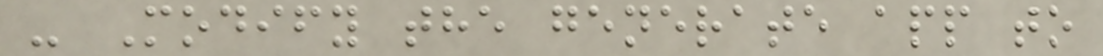- Modify the generate app to
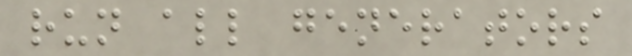run all generators
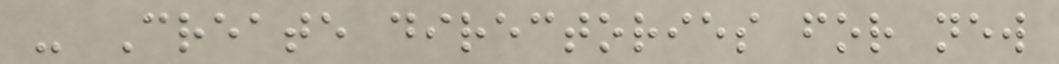- Create directories for new
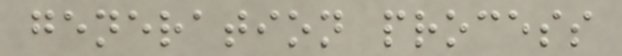generation process
